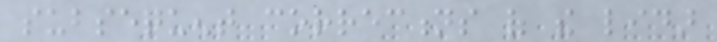subsequent corrections of the lidar
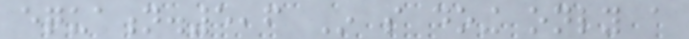equation.5,6 In so doing only a
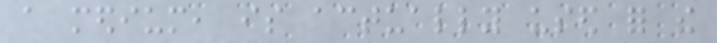a medium, is actually used for the
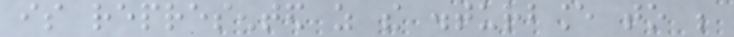is represented as the disturbance to be
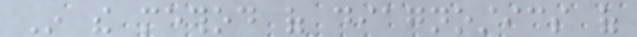In the method of diagnostics of
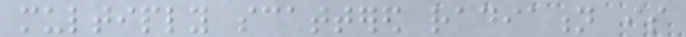multiply scattered radiation is
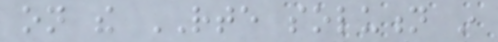on the RTE solution in
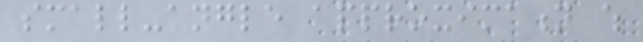small-angle approximation which
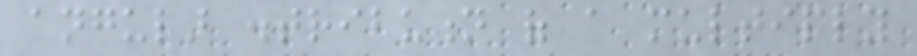angular distribution of a multiply
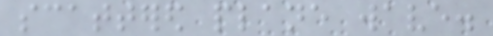scattered plane wave.
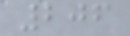206
